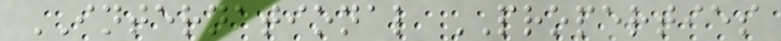INTERNATIONAL PROPERTIES
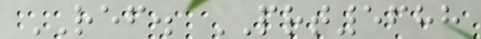REF. PRT5688
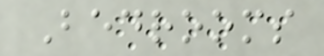Bedrooms
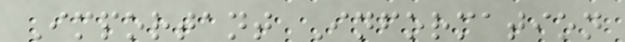Important Information
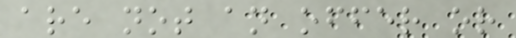are not an offer or
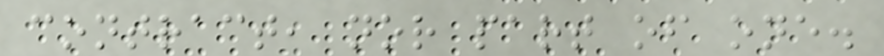contract, nor part of one.
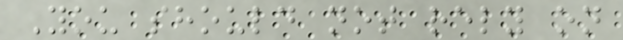You should not rely on
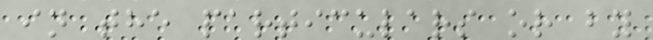in the particulars or by
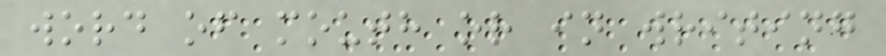word of mouth or in writing
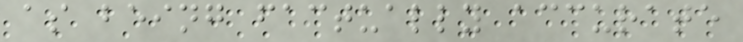as being factually accurate
